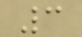3
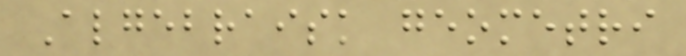Algebraisk geometri
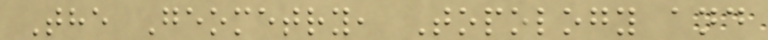The Geometry, Topology and
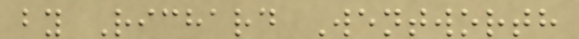by Richard Wentworth
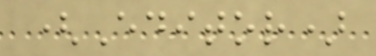(Editor)
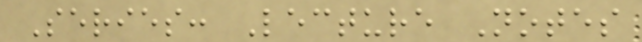Series: Lecture Notes
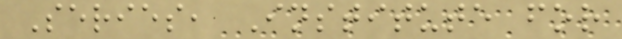Series, Institute for
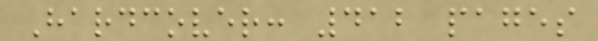Hardcover: 412 pages
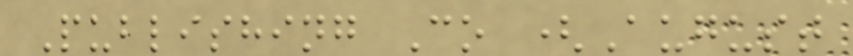Publishing Co (August
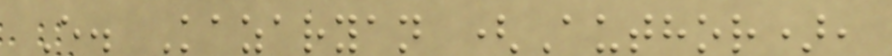E. Kazaryan (Author),
